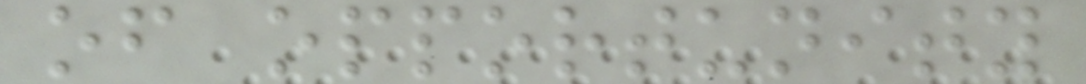of opportunity
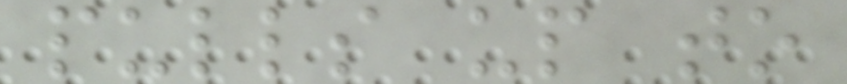pulls up to
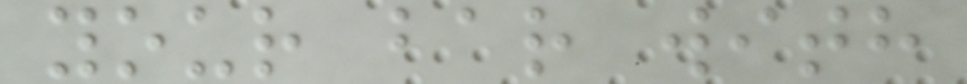your bar with
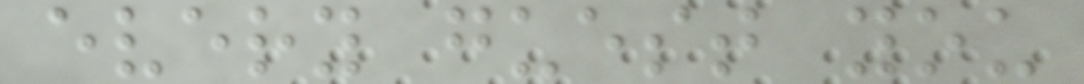every guest you
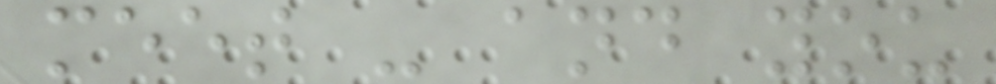meet - and you
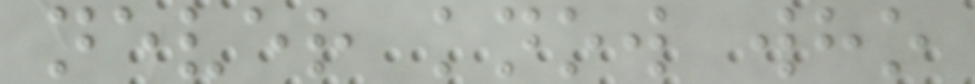never know who
